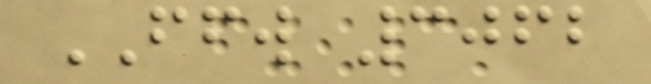FFW 3062
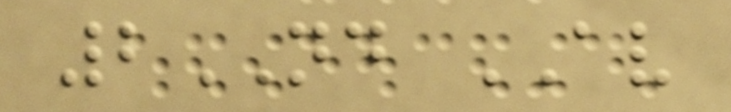2ND AV
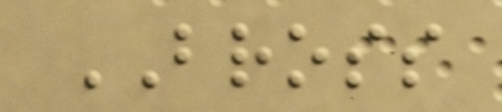BROSS
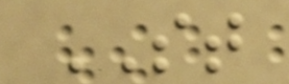ST
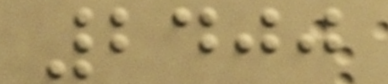2400
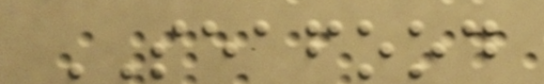SEAFOOD
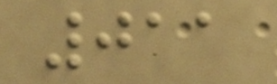011
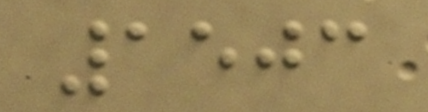1503
